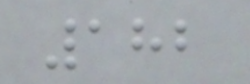182
